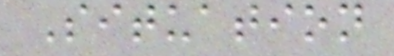Situation
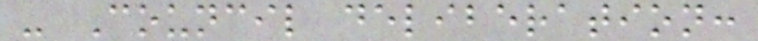- Council deliberation:
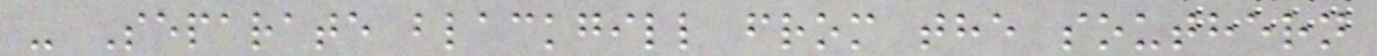- Separate blackgill from the southern
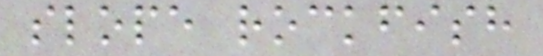slope rockfish
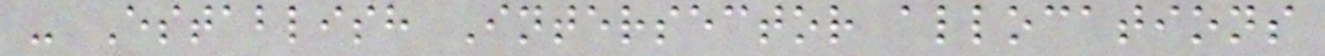- Establish Intersector allocations
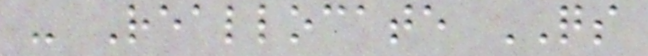- Reallocate QS
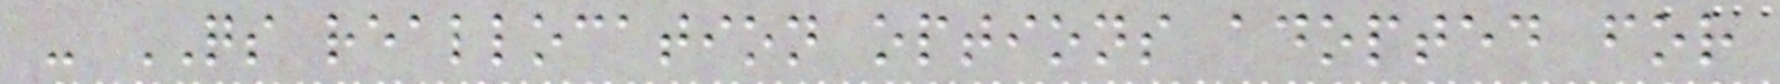- QS reallocation options adopted for
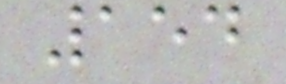154
